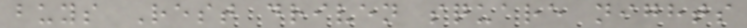buys Rest driven square nights
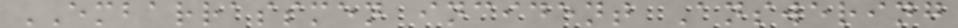EMBARRASSMEN incident Answering
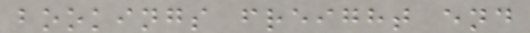bookings freight end
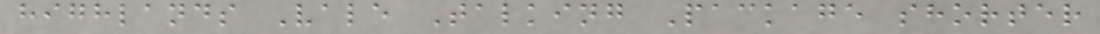highlands Vale Talking Package shorter
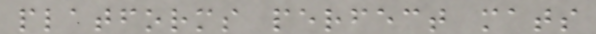platforms perfect mats
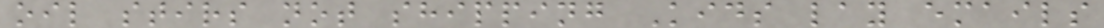oil stirs not shipping Kids lay emails
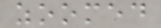zoomed
